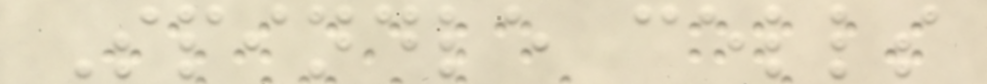Spindle cells
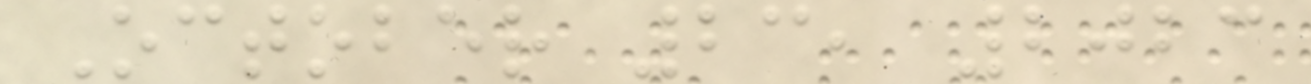October 23, 2023
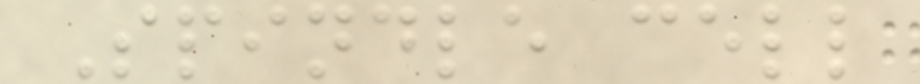Spindle cell
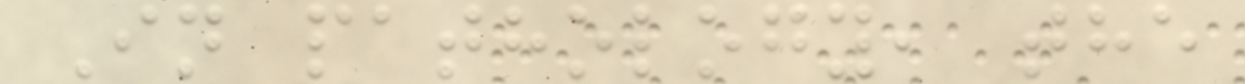In pathology, the
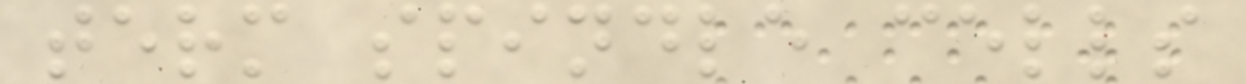term spindle cells
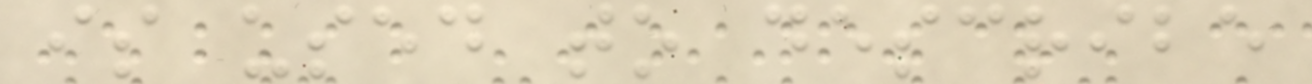is used to describe
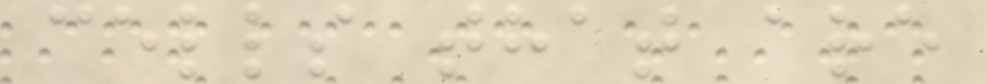cells that are
